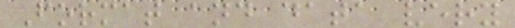Format and data very
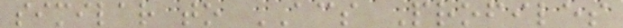similar to ACS Profiles
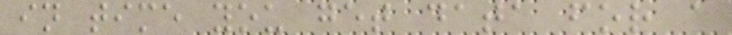in time you get data for a
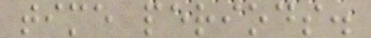time periods.
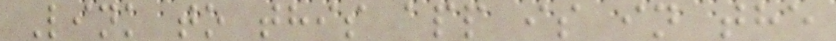Link to this app is in the
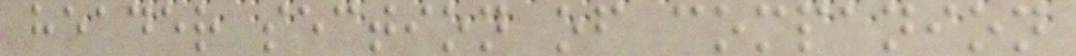header section of companion
